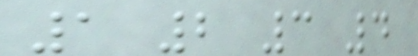1 2 3 4
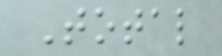Total
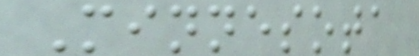Minnesota
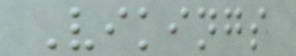Vikings
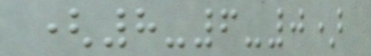(8-6-0)
